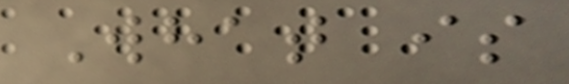What is
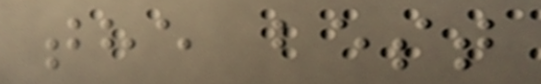the best
